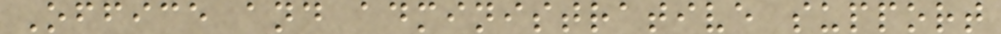Office and administrative support
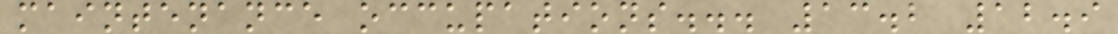maintenance occupations... 13.2 12.9
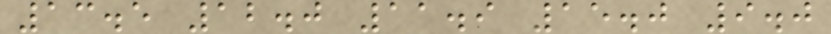13.5 12.0 11.9 15.0 9.0
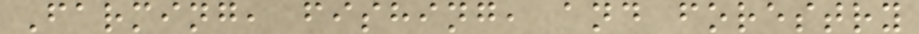Farming, fishing, and forestry
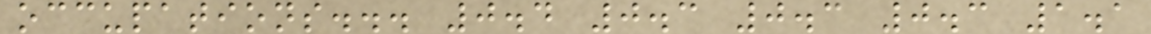occupations... 0.4 0.3 0.3 0.3 1.1
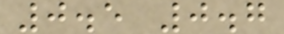0.5 0.7
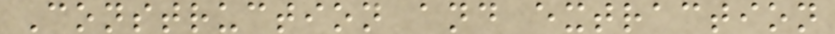Construction and extraction
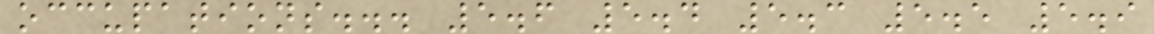occupations... 5.6 5.4 5.3 5.5 5.9
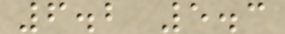6.2 5.3
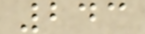243
